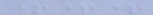+++
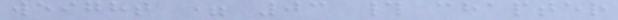weight = 03 # chapter
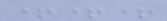+++
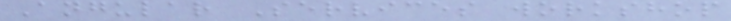Angular Services workshop
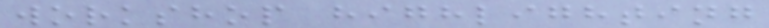workshop highlighting
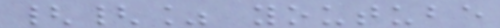{{% youtube
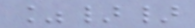%}}
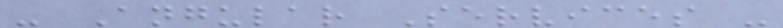- Angular Services -
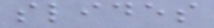slides
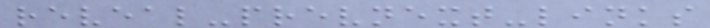reveal-prevnext-links
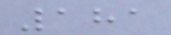181
